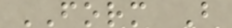FORM B
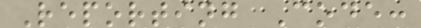Reporting Code:
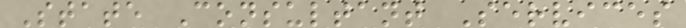State Consultant Services
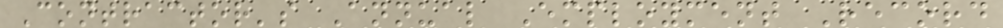Contractor's Annual Employment Record
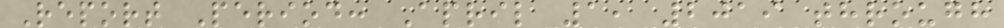Report Period: April 1, 2019 through
